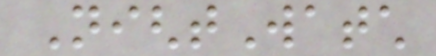NightWatch
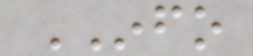INFO
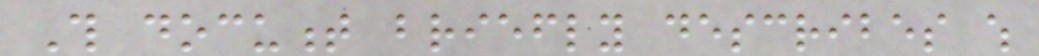This document briefly describes which
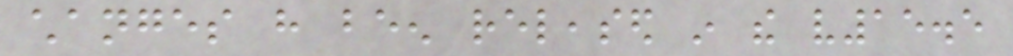changes have been released in the v15.5
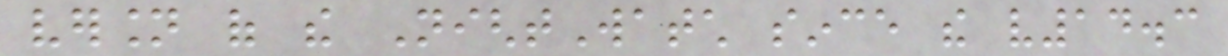version of the NightWatch since the v14.3
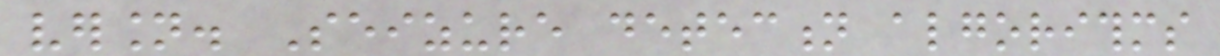version. Seizure detection algorithms
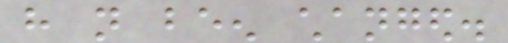have not been changed.
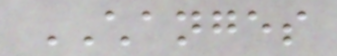CHANGES
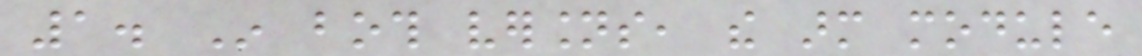1. In both versions, the arm module
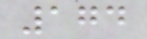174
